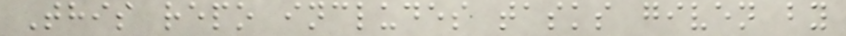This repo includes tasks given by
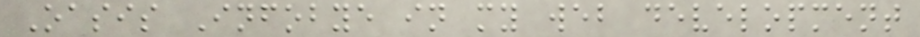Oasis Infobye in my web development
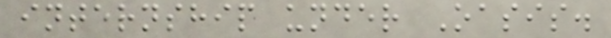internship under Oasis.
